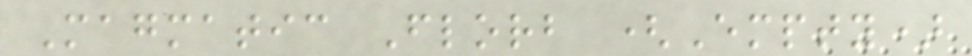Magmatic Florb (Empty)
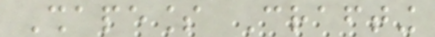Shapeless Crafting
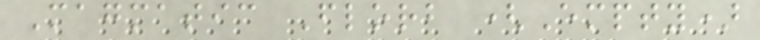Magmatic Florb (Empty)
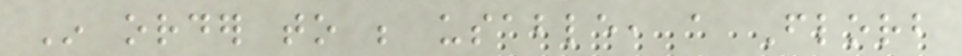In order to be usable, a Florb
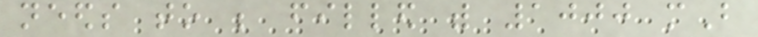needs to be filled with 1000 mB
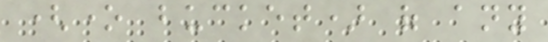(one bucket) of any
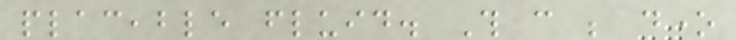placeable fluid. This can be done
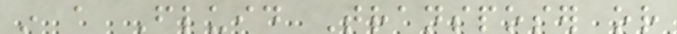in a Fluid Transposer or
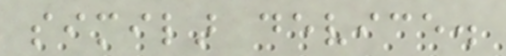similar device.
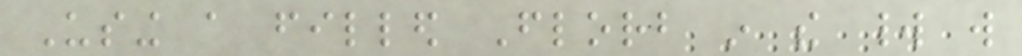Using a filled Florb in the world will
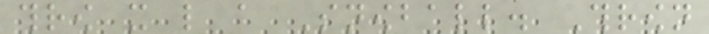throw it like a Snowball. Thrown
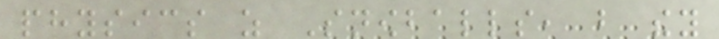physics as Snowballs, but they
